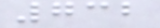732
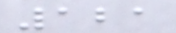121
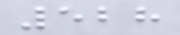528
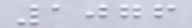1076
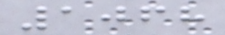1068
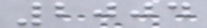2004
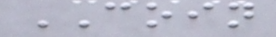COIN
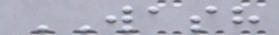WASH
